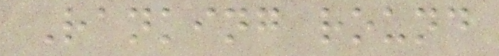Ranking round
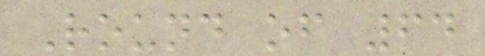Round of 64
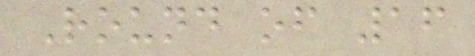Round of 16
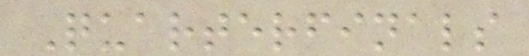Quarterfinals
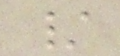/
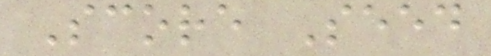Score Seed
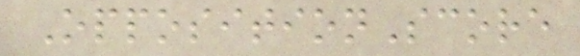OppositionScore
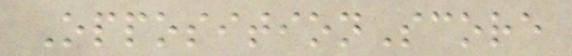OppositionScore
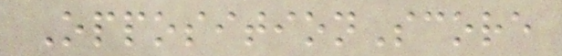OppositionScore
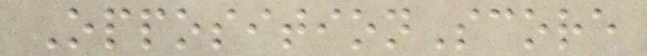OppositionScore
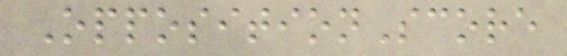OppositionScore
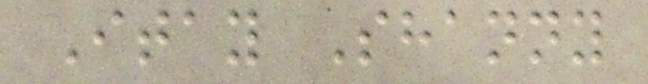Itay Shanny
